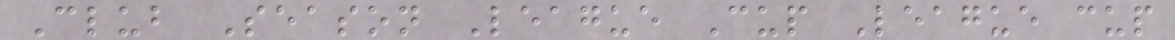Club Season League Cup League cup
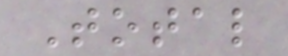Total
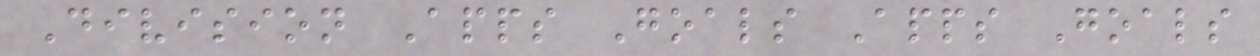Division Apps Goals Apps Goals
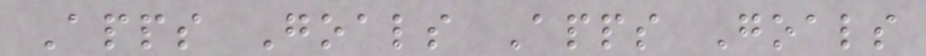Apps Goals Apps Goals
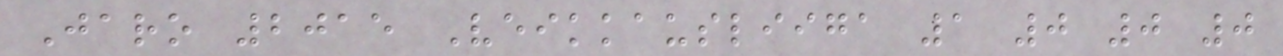Jaro 2015 Veikkausliiga 1 0 0 0
